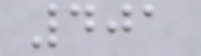401
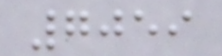7059
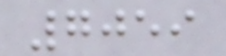7059
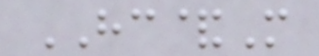HC&M
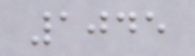1045
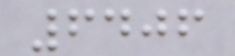6406
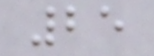25
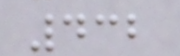432
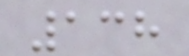138
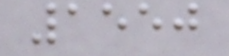1550
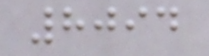8094
